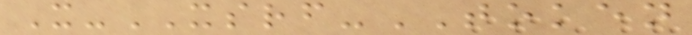X-XSRF-TOKEN
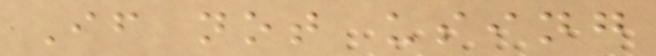If not using
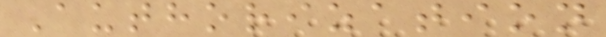Authorization
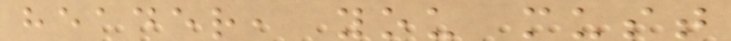header, you must
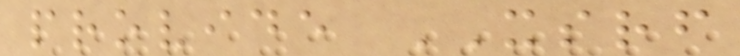provide XSRF
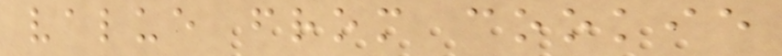value from cookie
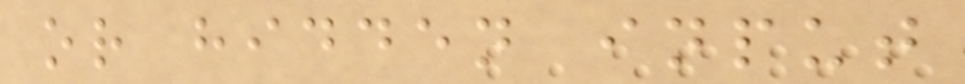or hidden input
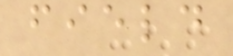field
